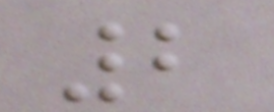2
